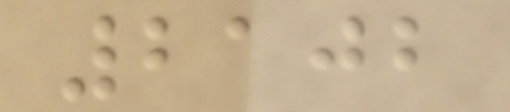2102
